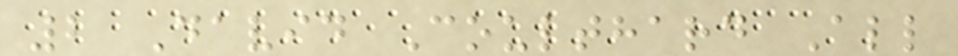2 David Coulthard All
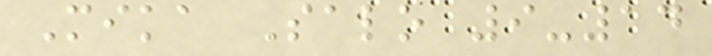Mika Salo 9-14
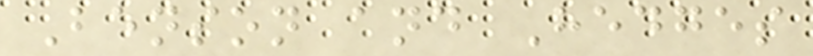Benson and Hedges
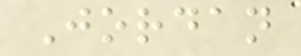Jordan
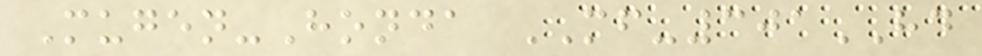Mugen-Honda MF-301HD
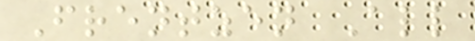Frentzen All
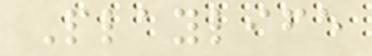Playlife
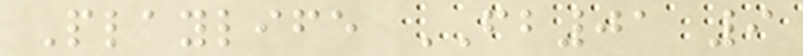Playlife FB01 9
